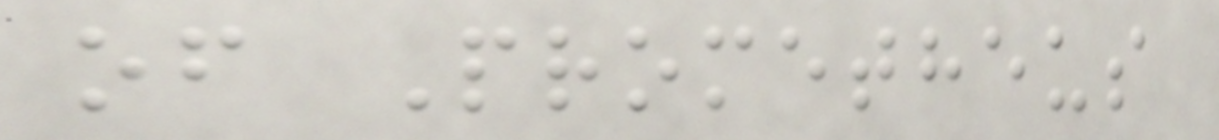of Prometheus
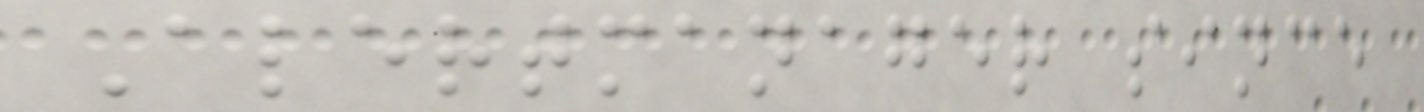Alertmanager since
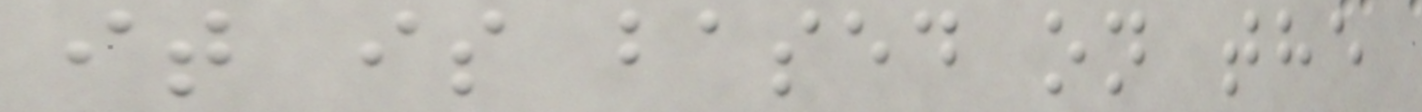it is based on the
